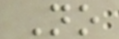No
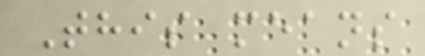This means
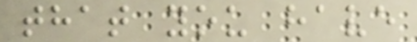that you have
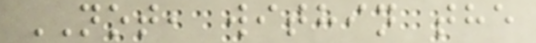NOT, within the
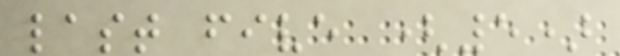last five (5)
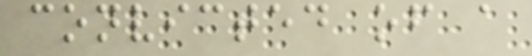convicted of a
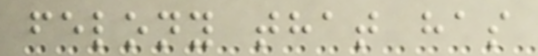felony that has
